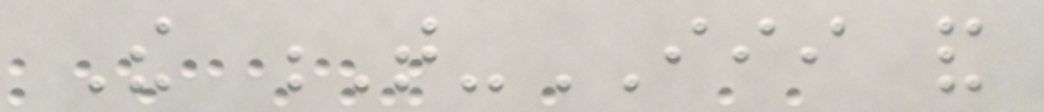The T-III and
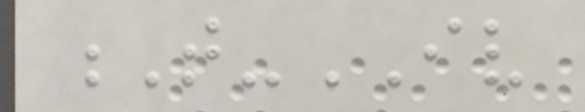T-IV
